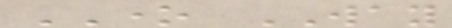ONE WAY
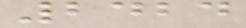2424
